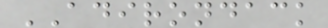ADIRONDACK
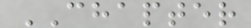CHAPTER
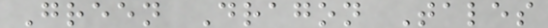Green Dragon Tales
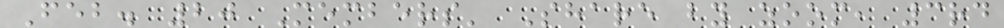Feb. 20 Members' Share by zoom, 3rd
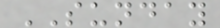SUNDAY
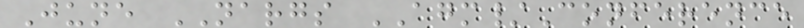June NARGS AGM/Conference
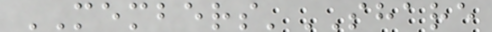MEMBERS'SHARE
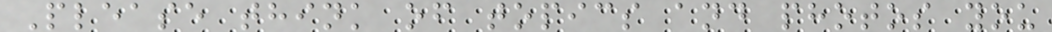Please think of topics and photos you
